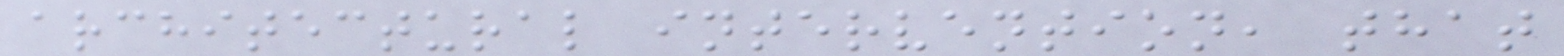architectural intervention, that
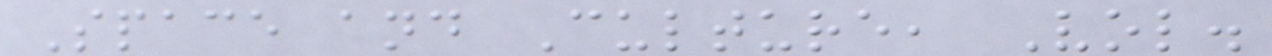Space and Culture, Vol.
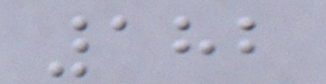182
